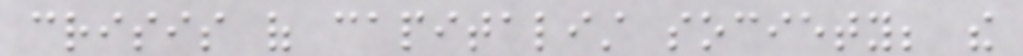crisis of capitalist society; the
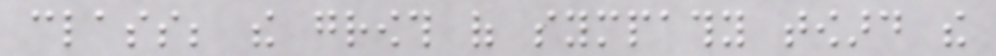class; the growth of sympathy toward the
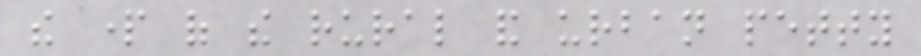the part of the rural and urban petty
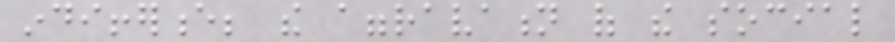indifference; the aggravation of the social
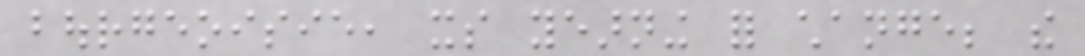bourgeoisie, its yearning for change; the
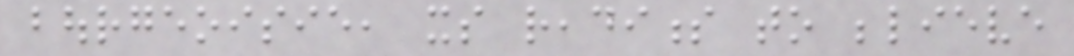bourgeoisie, its readiness to believe
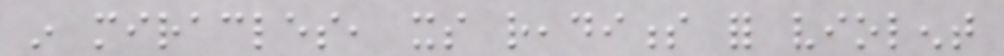in miracles, its readiness for violent
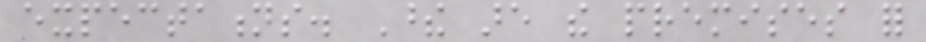expectations. These are the premises for
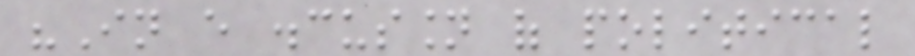"In every discussion of political
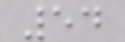54
